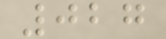027
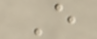E
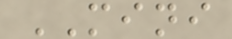MINI
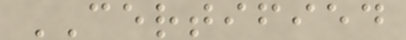CERTIFIED
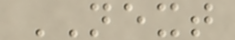NEXT
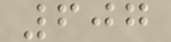607
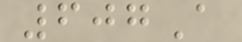607A
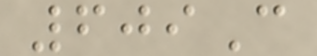609C
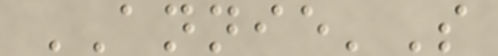ANNIE'S
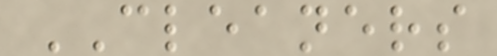CLEANERS
